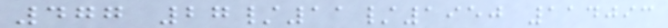477 27/11/1950 114093
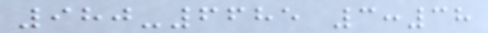980-6685 3:38
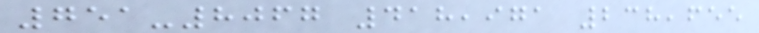751-8067 418,971 238,655
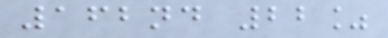162nd 22%
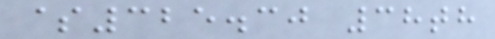$325.30 38th
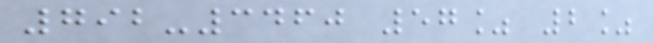792-3460 57% 2%
